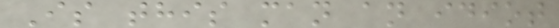Is this man an idiot
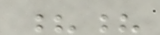??
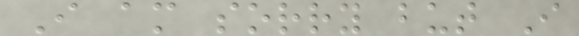I am sorry but I
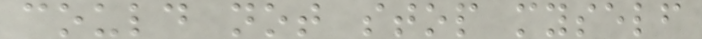could not stop myself
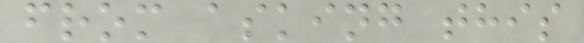from asking this
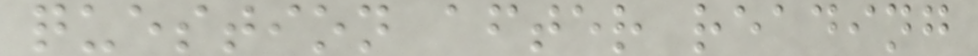question after reading
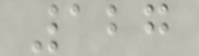127
